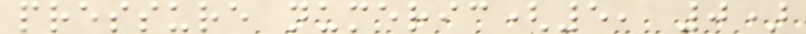pressure numeric(5, 0)
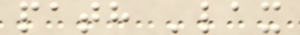path 'lax
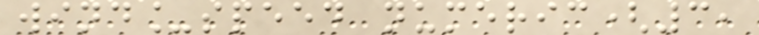wind_speed numeric(3,
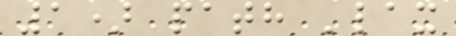1) path 'lax
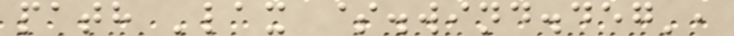path 'lax $.wind.deg',
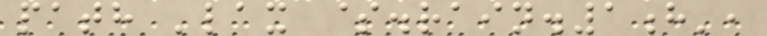path 'lax $.rain.1h',
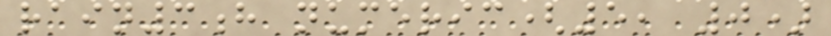rain3h numeric(5, 0)
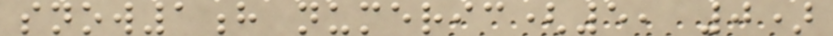snow1h numeric(5, 0)
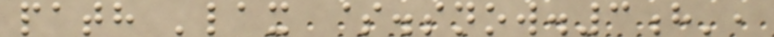path 'lax $.snow.3h',
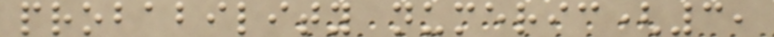probability numeric(3,
